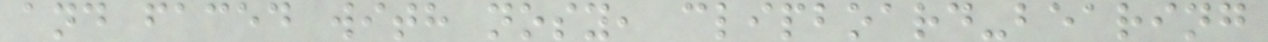and faced with nosy, clipboard-bearing
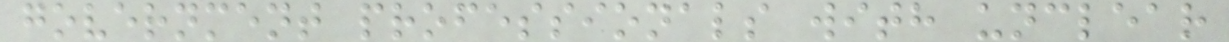government professionals with unclear
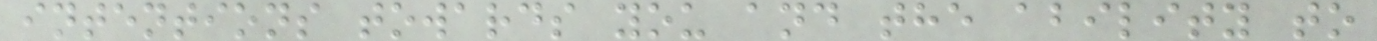intentions towards you and the ability to
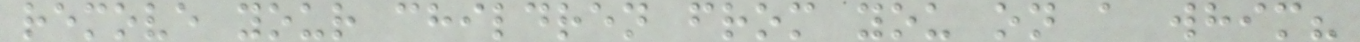remove your children from you on a whim?
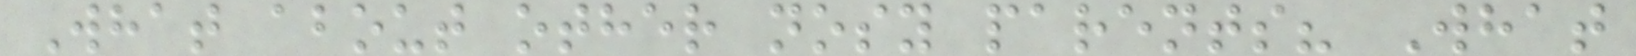What about other nosy parents? What
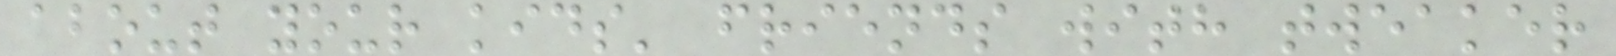about your kids' friends with tweaker
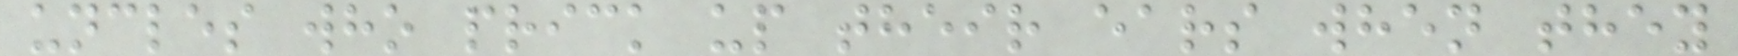uncles who prick up their ears when they
